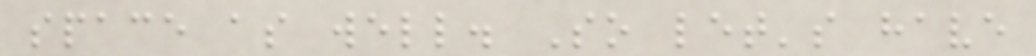space as well. So let's have
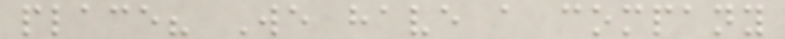place? We have a company
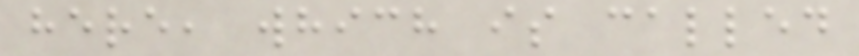here, which is called
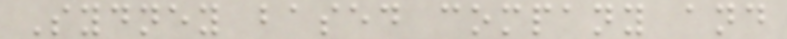Sydney based company and
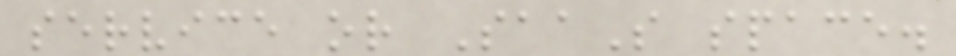service or SaaS space.
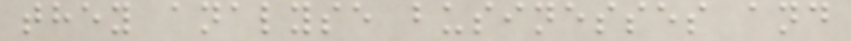they analyse businesses and
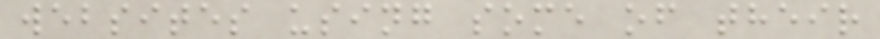websites using some of their
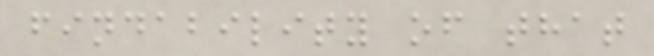findability of that
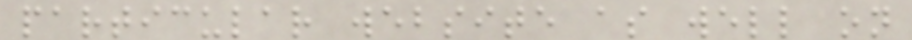particular website as well on
